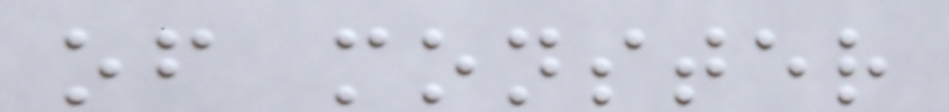of monster
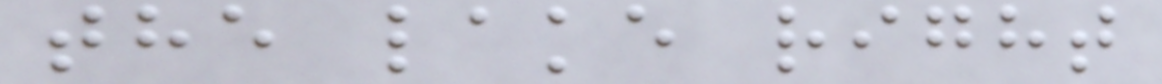the lake right
